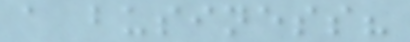a business?
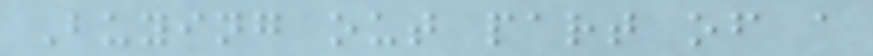Buying out part of a
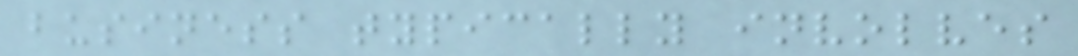business typically involves
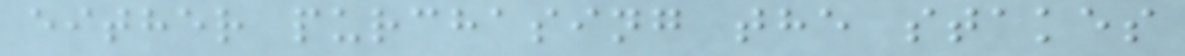either purchasing the stakes
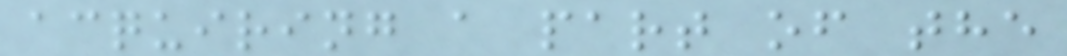acquiring a part of the
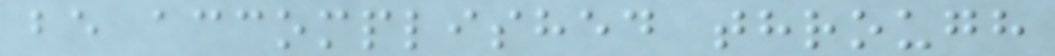be accomplished through
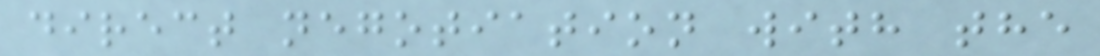direct negotiation with the
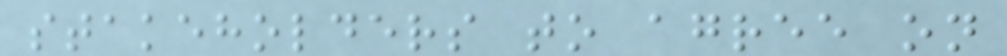stakeholders to agree on
